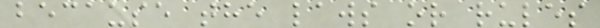because the laws or rules
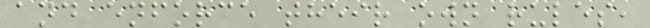and enforce their own rules,
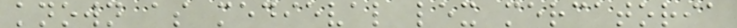known as medieval lex mercatoria
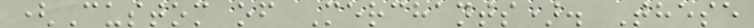(Custom of Merchants). These
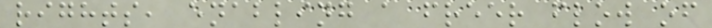rights, enabling a freer flow of
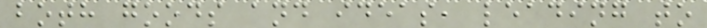both goods and ideas, leading to
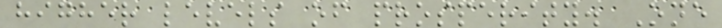higher levels of prosperity. One
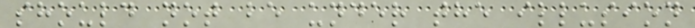should not be under the illusion
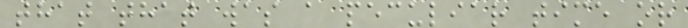that that was a peculiar time or
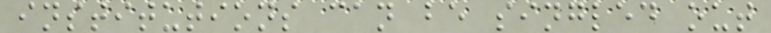institutions can be singled out
